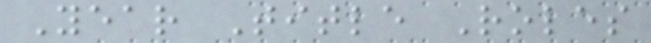Year Title Roles
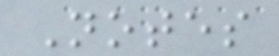Notes
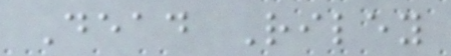Dead Riley
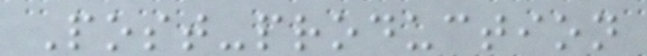Post-production
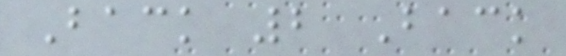Back 2 Back
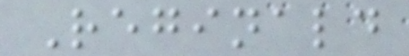Reginald
